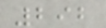292
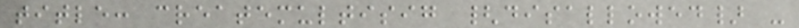title: createmultisig {disallowed} -
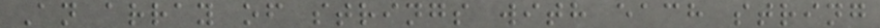An array of strings with each string
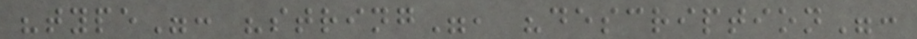"type": "string", "description":
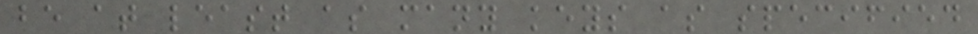be at least as many keys as specified
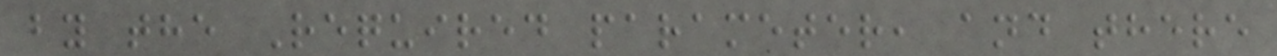by the Required parameter, and there
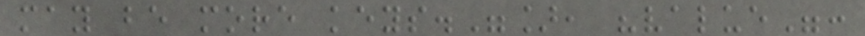may be more keys."], "value":
